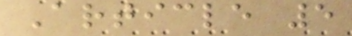Article 5
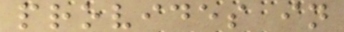provides in
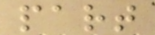part
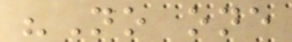"No one
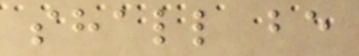shall be
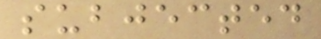subjected
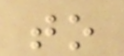to
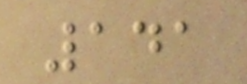141
